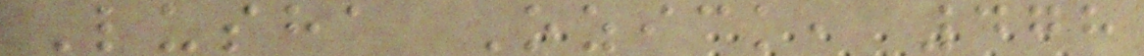Lusha Ozick, 478
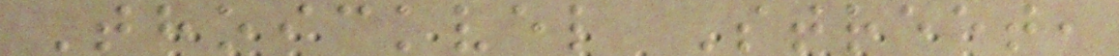Thoickvel Street,
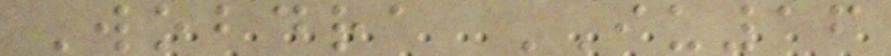Wobdra IU16
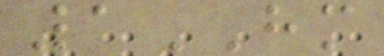1HM
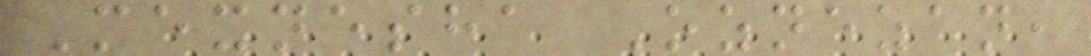Mexnesha Oznezan,
